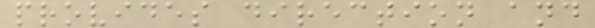provides direction and
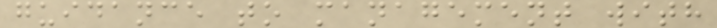guidance to management with
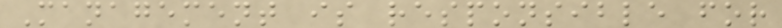Management is responsible for
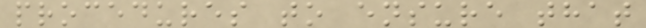procedures to ensure that
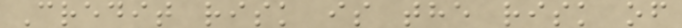Credit risk is the risk of
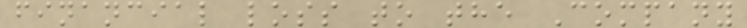financial loss to the Company
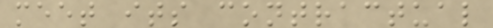meet its contractual
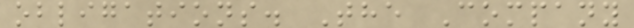obligations. The Company
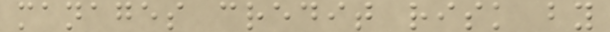manages credit risk by
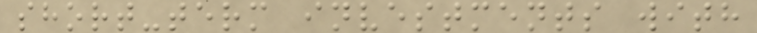short-term investments with
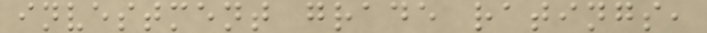investment grade ratings,
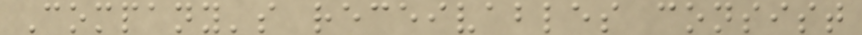Company's receivables consist
